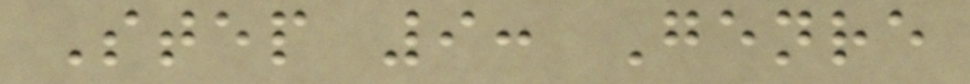Step 9: Genre
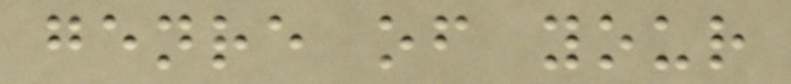genre of your
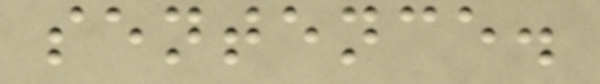sentence.
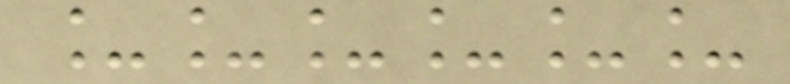______
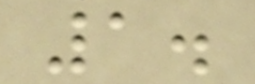1.
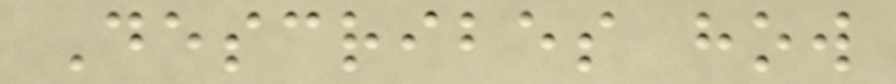Describes how
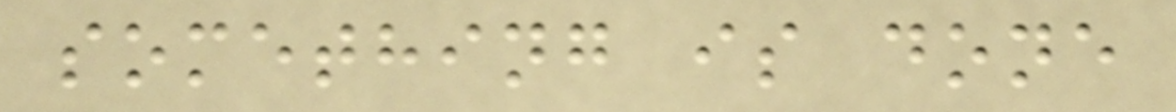something is done
